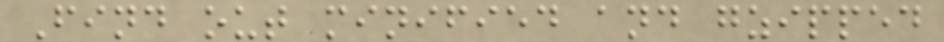Find out minified and gzipped
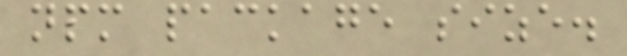npm package size.
